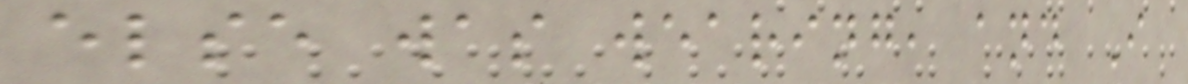else was wearing, and I
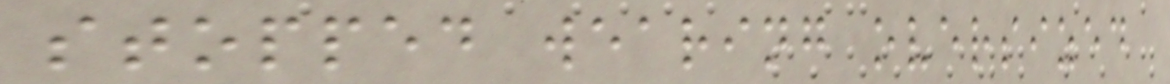stopped wearing oversized
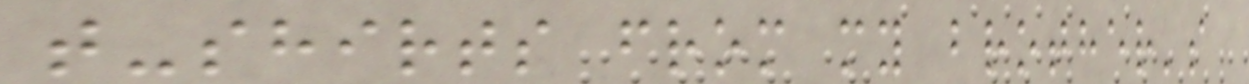t-shirts from my brother's
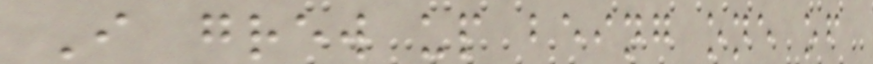I grew up being one of
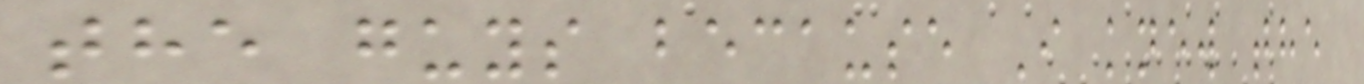the guys because I knew the
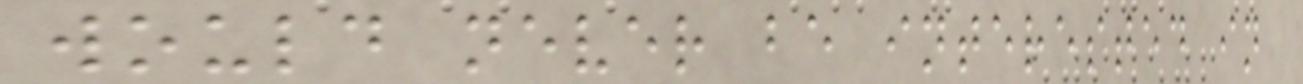would never be interested in
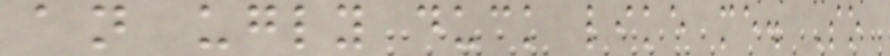an ugly duck like me. So
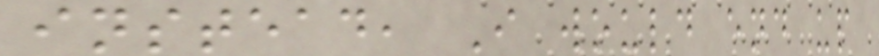instead, I would end up
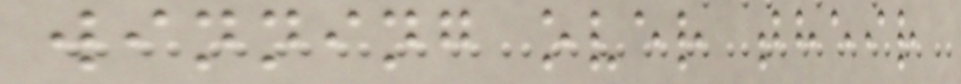winning over their
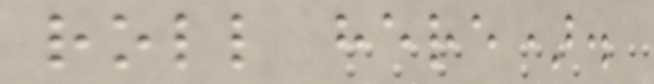roll here).
